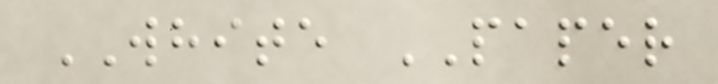WHITE PAPER
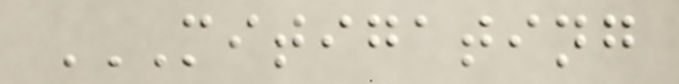MITIGATING
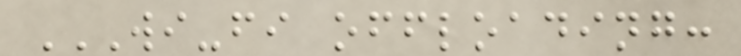WI-FI OFFLOADING:
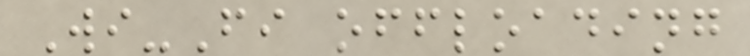Wi-Fi offloading
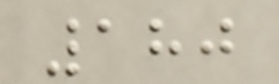180
